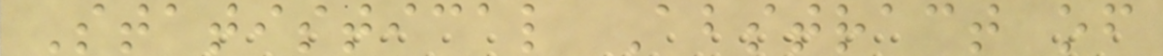Statistical Abstract of
